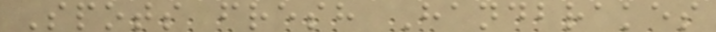Spots fresh Handbrakes
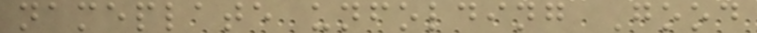nameplate unfolding Good
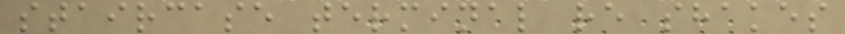staircase terminal re shakes
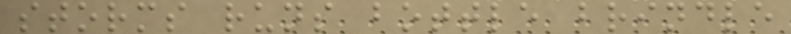storms runs bottle brindle
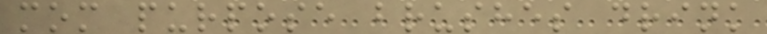mom purpose brushes drink
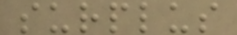surplus
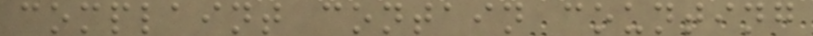complaint contain counting
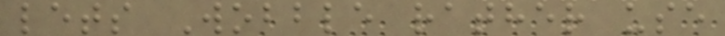lets Wobble rather use
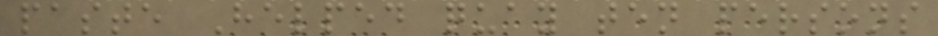paste Helped quay ten persons
